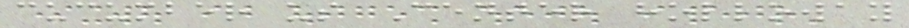cucumber us Center holloway
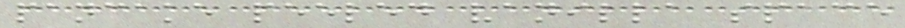pancake peeled vanilla space
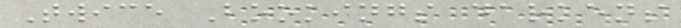Twice Bookings darkens
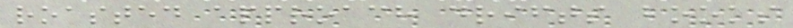roasted approach drifts books
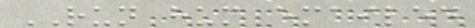RUN hum emailed
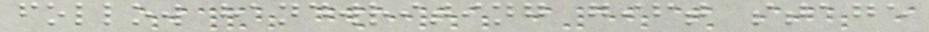follow handwriting gift stage
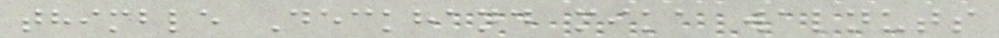thimble Deckhand mika walnuts
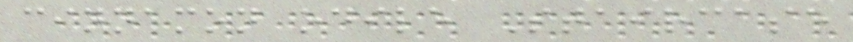cinnamon odile Staircase
